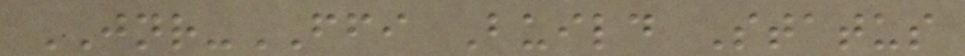JNR-FFI Build Status
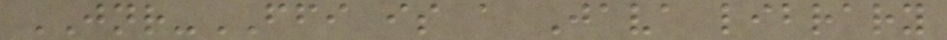JNR-FFI is a Java library
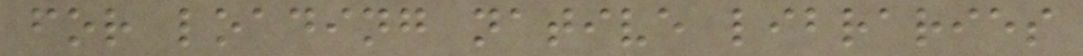for loading native libraries
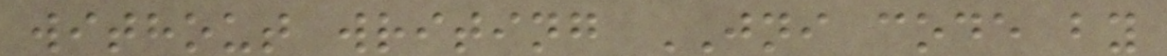without writing JNI code by
